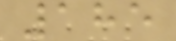185
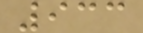933
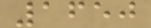1650
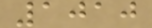1010
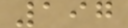197
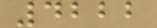4222
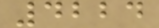4224
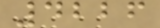4226
